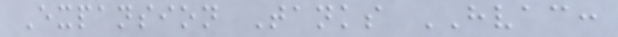Expansion Tanks HVAC:
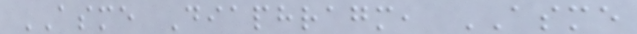ASME Diaphragm, ASME
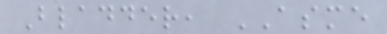Bladder, ASME
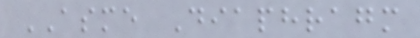ASME Diaphragm
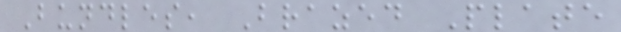Bundles, Brazed Plate
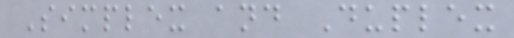Simplex and Duplex
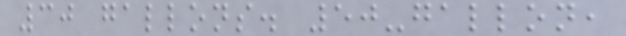30 gallons. 50-gallon,
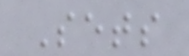Sets
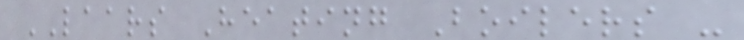LAARS Heating Boilers -
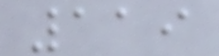119
